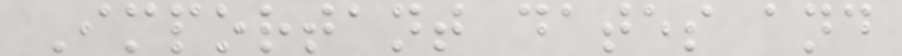Important dates and
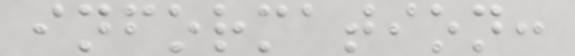information:
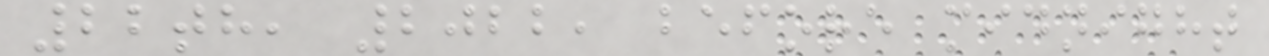22th, 2022, before midnight
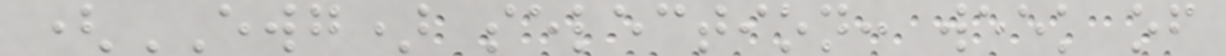(EWG) selection: week of
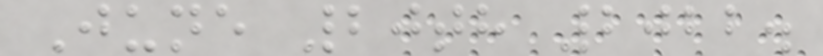June 20th 2022.
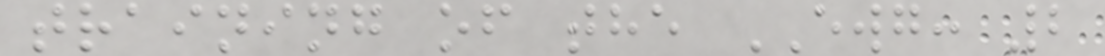training of the EWG: 2
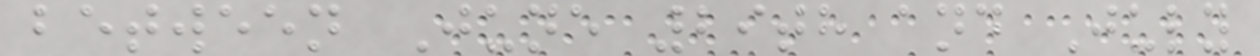between June 29th and July
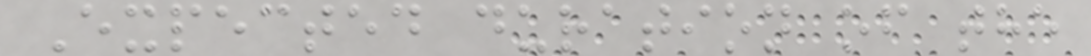Expected duration of the
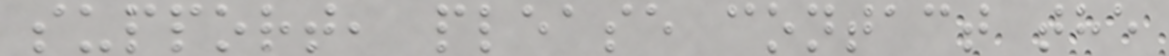support, please contact the
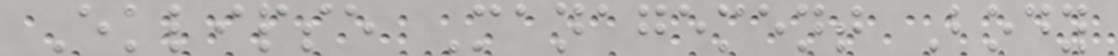Eklipse Management Body
